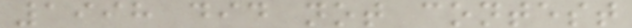1998 did not contest
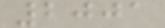2001
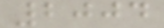2004
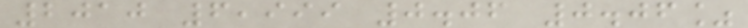2010 6,999 0.06 0.06%
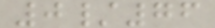0/76
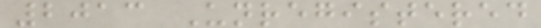2013 Unregistered
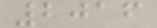2016
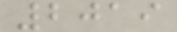2019
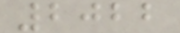2022
